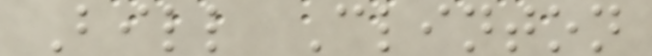Bill Clinton
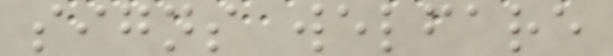signs welfare
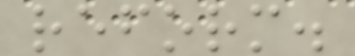reform.
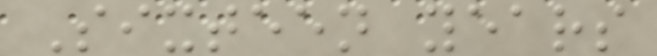Sixteen years
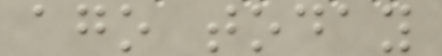ago today
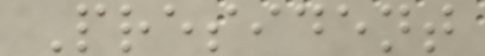President
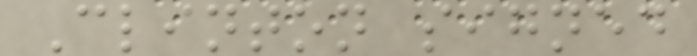Clinton signed
